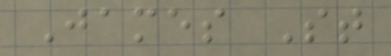James St
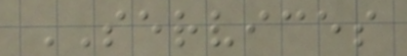SERVICES
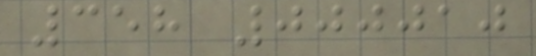358 000010
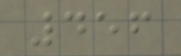456
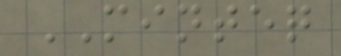MINTEQ
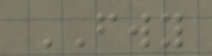FWY
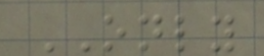ONLY
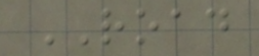ROAD
